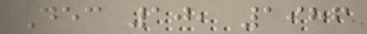Dec 10, 1986
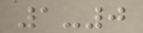1-0
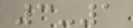3-1
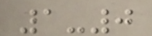1-0
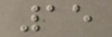15
